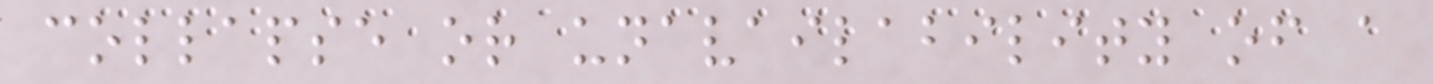collapse or unavailability of a
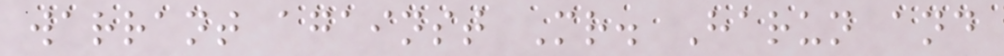warrant against Mr. Harun and
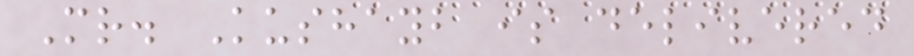Mr. Kushayb is delivered
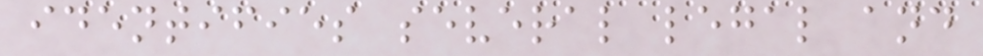identifies several legal and
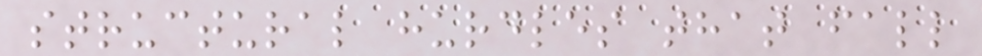structural hurdles that fall
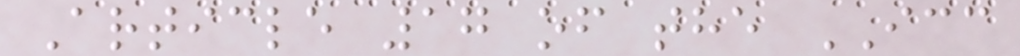Article 17 of the ICC
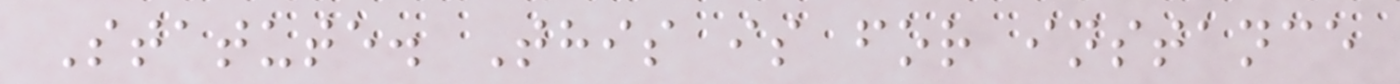Statute. This is for instance
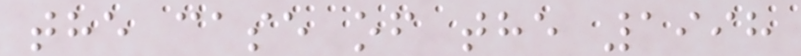the case of the 1998
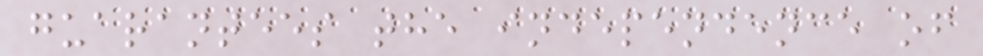guarantees the independence of
